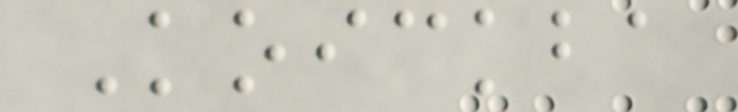Koickba
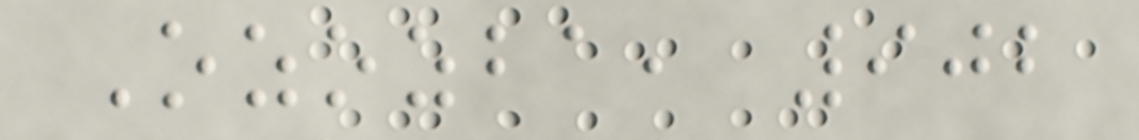Ozozba, 902
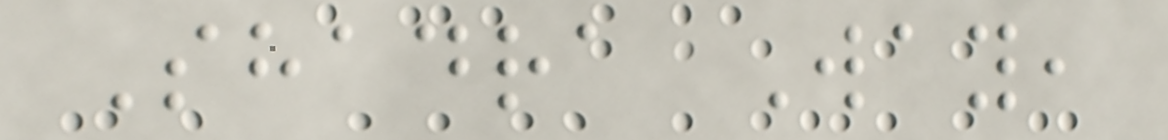Shadra Way,
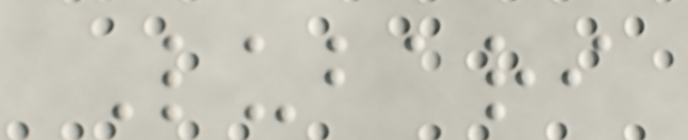Lubari
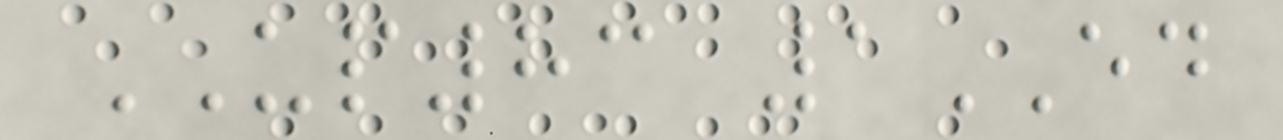UP83 1ED
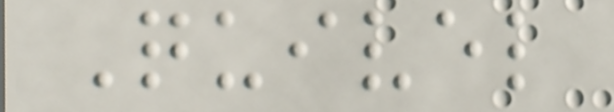Quivel
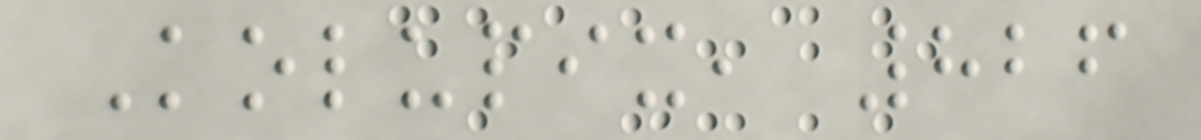Kolupix, 826
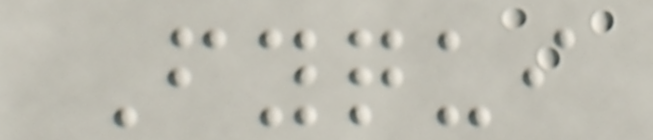Fyqui
